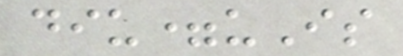diu=uIs
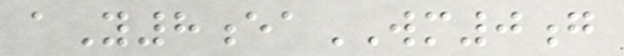aY8eaWM0g
